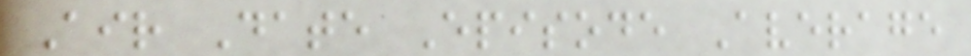Air Date Episode Average
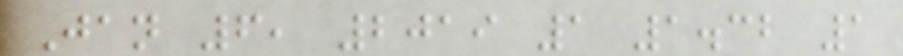Jan 6, 2019 1 1.32 1
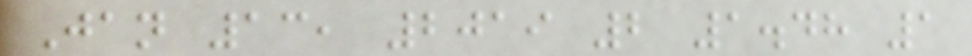Jan 13, 2019 2 1.48 1
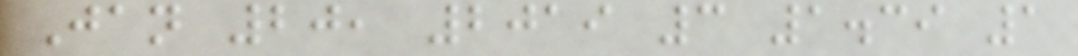Jan 20, 2019 3 1.39 1
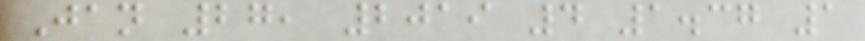Jan 27, 2019 4 1.37 1
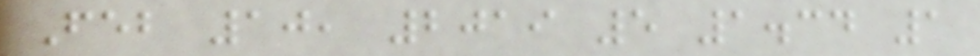Feb 10, 2019 5 1.34 1
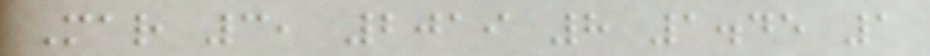Mar 3, 2019 8 1.45 1
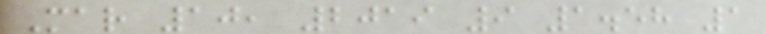Mar 10, 2019 9 1.58 1
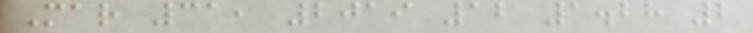Mar 31, 2019 12 1.28 2
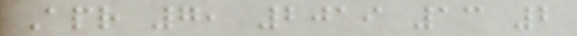Apr 7, 2019 13 2
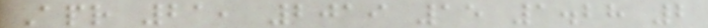Apr 21, 2019 15 1.28 2
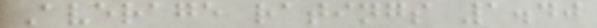Average ratings 1.40
